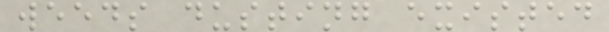weeds dusting existed
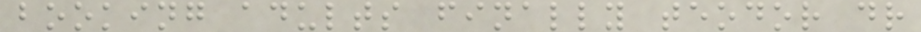booking adults finally teodor dr
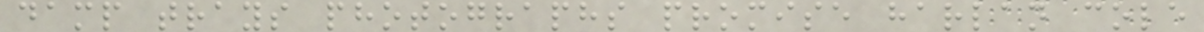damp trays photographs promise harlan cole
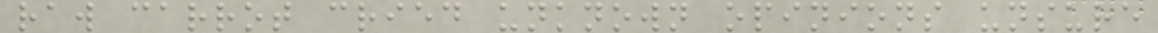raw carrot cried unknown opinions unsure
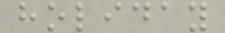holiday
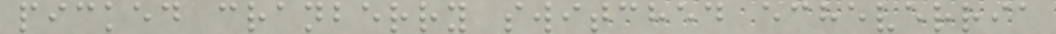picked cranberry switched echeverria
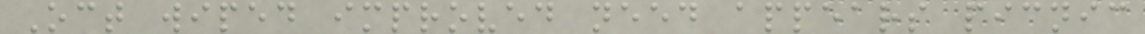Oct wiped improved need appears picnic
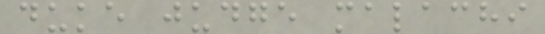duke judge malachi
